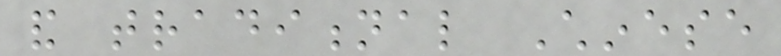and traditional Chinese
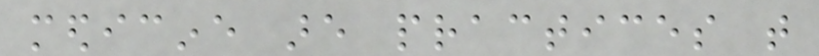medicine are practices that
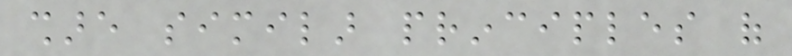share similar principles of
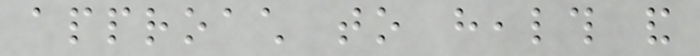approach to health and
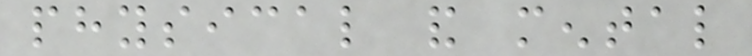physical and mental
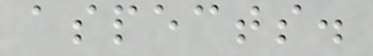aspects.
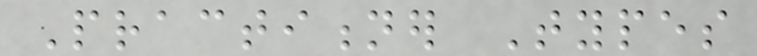Practitioner Types
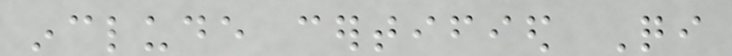include certified Qi
